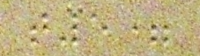t5=
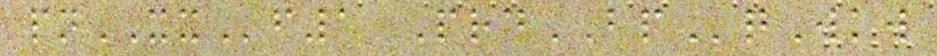pnXXf1 PrdBPqWkw
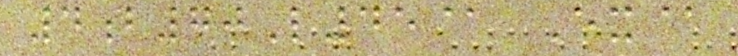4b70L45@ Ex@
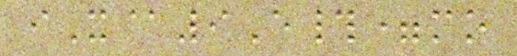iX@9E#=mo
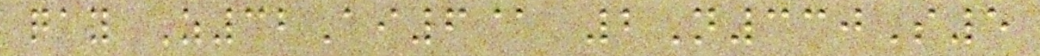qay Z32Ai6@ 2N330S5
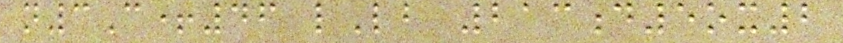n3C+46 lLb 213d5ox2
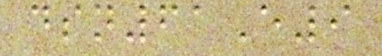dsn61E9
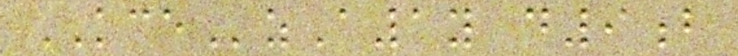KCEzA1y d9b
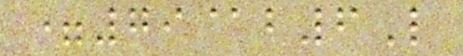=79@b6L
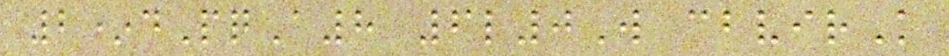2*dPqA8 6l0W cbvirK
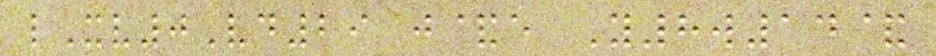lXv0Vd29 j&e Y8w14&
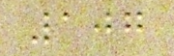107
